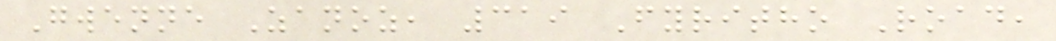Gwenne Zanoz, 319 Fyritho Road,
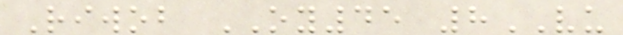Riwob OY45 8VU
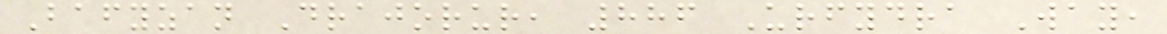Bafyzan Drajorur, 886 Urfydra Way,
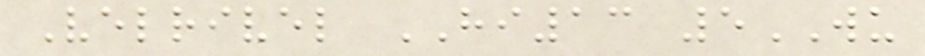Velrivel HI13 5WU
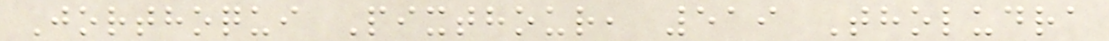Jorthoqui Pixthour, 519 Tholudra
